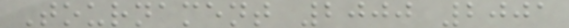Tournament 2000 2001
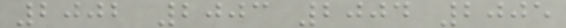2002 2003 2004 2005
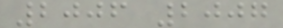2006 2007
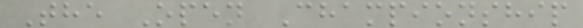The Open Championship
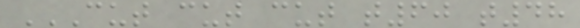CUT CUT CUT T60 T48
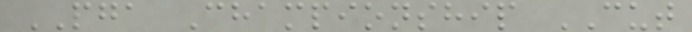PGA Championship CUT
